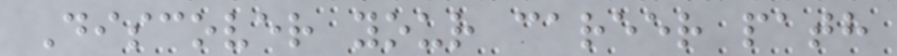Discover your career path
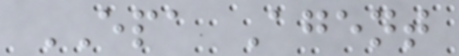EPA Agent
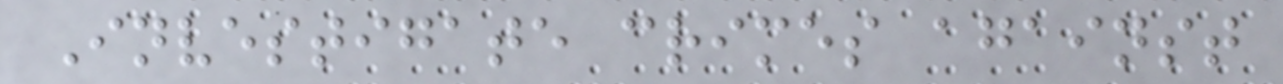Investigate crimes against
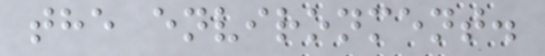the environment.
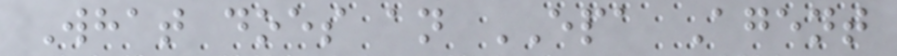What does an EPA Agent
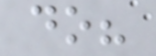do?
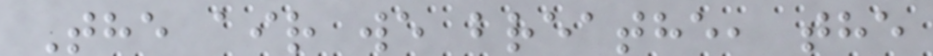The air we breathe, the
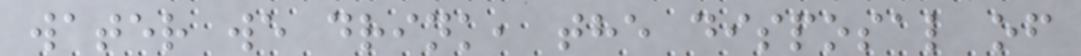water we drink, the disposal of
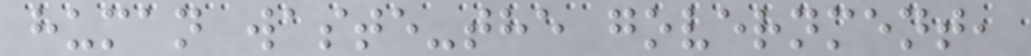human waste-the government,
